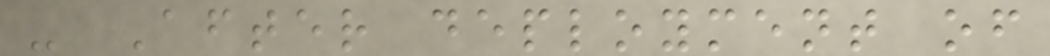- After deployment of
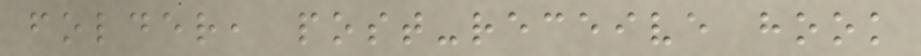folder, post-receive hook
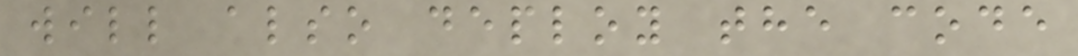will also deploy the code
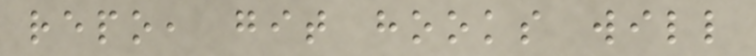repo, git hooks will
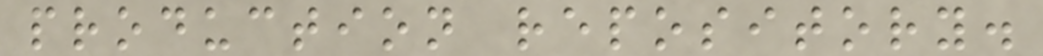production repository.
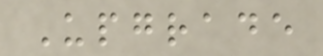Upgrade
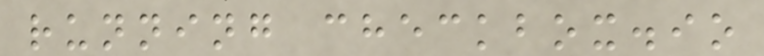running checkbox.io
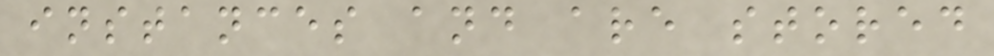instances and are stored
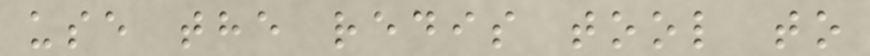use the redis tool to
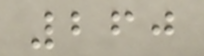260
